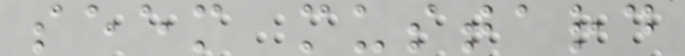seem mustard
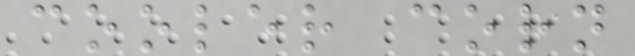cooler corn
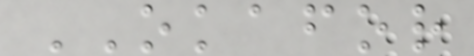OKAFOR
